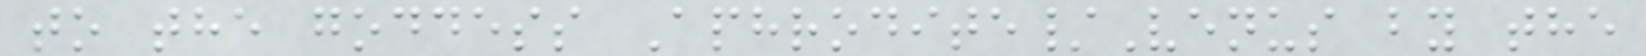to the goddess Aphrodite/Venus by the
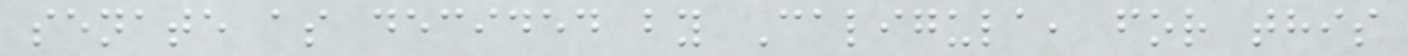senate as decided by Caligula, for this
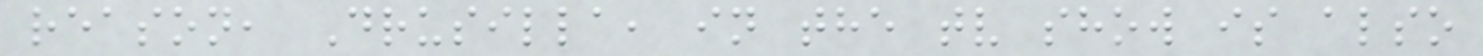reason, Drusilla, in the tv show is also
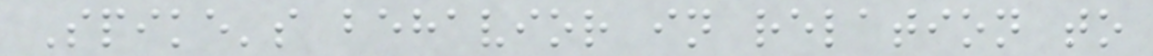Spike's behavior in relation to
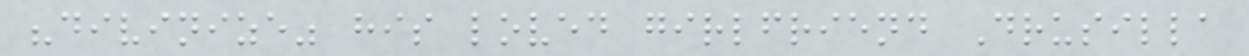"divinize" his loved girlfriend Drusilla
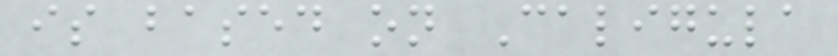is based on Caligula
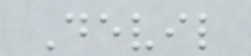Devil
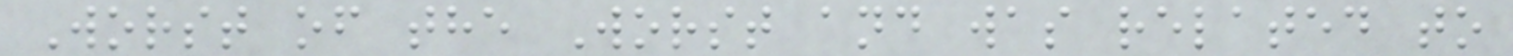Worst of the Worst and was related to
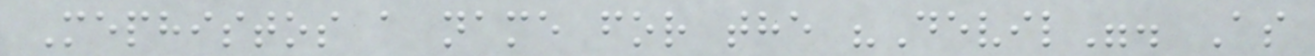Mephistos a name for the "Devil". As
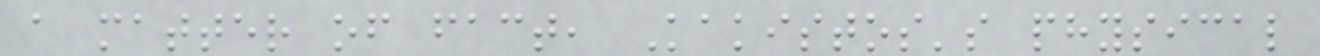a matter of fact, Kakistos's physical
